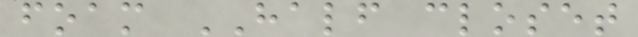foam HALF closet
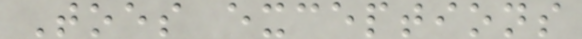Toes exceptions
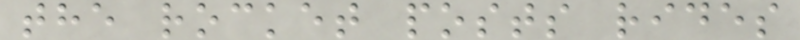the rocket posts rides
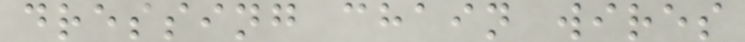dressing chain wires
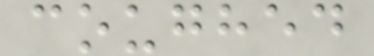coughed
